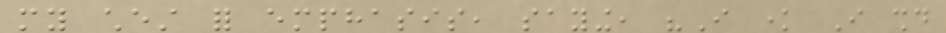my chest for emphasis, saying, "I know I should
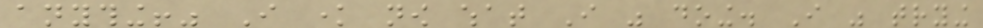anything!" I know now what I was doing. I was trying
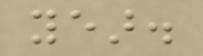year.
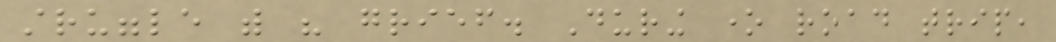struggle with his grief. During one road trip,
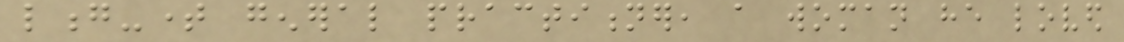long-time general practitioner, a woman he loved
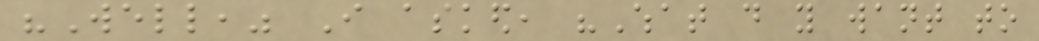"Well," I asked, "What do you want to
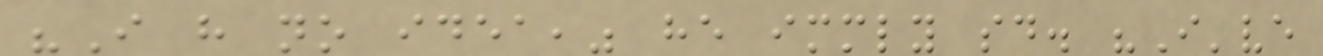"I have no idea," he immediately said. "I've
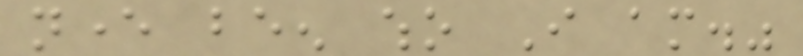never been who I am."
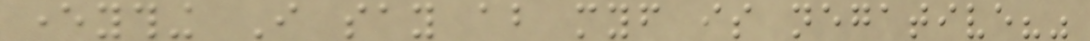everything I say about myself is negative?"
